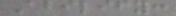Abilify:
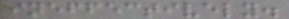ineffectively.
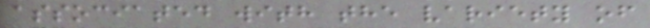associated with the variety of
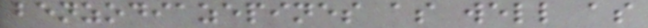benzodiazepines as well as
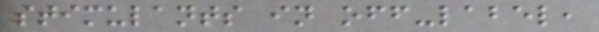stimulants in off-label,
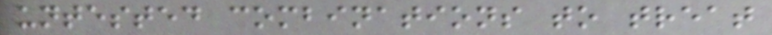untested combinations to treat
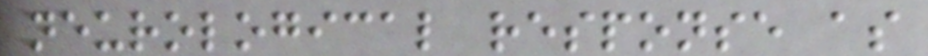neurological response as
